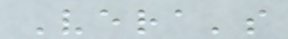Vera's
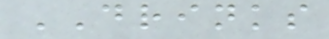DRINKS
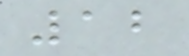12
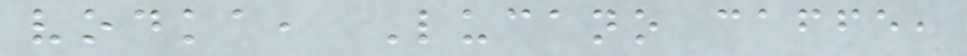vodka, Lucano caffe,
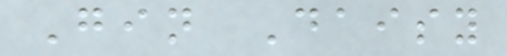Gin Daisy
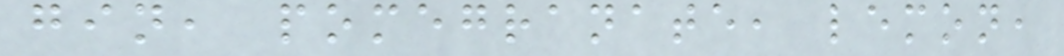gin, pomegranate, lemon,
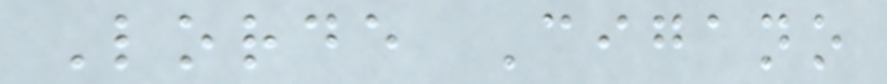Lorde Cigano
